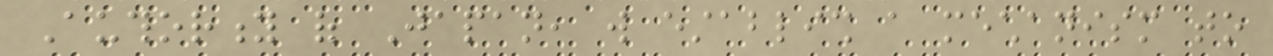Authority of Japan, will establish a mechanism to
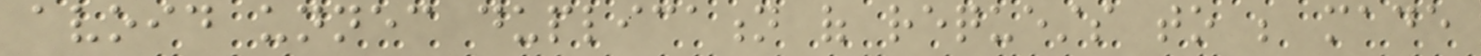avoid unnecessary duplication of requests to be made
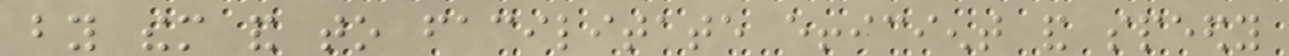by them and to facilitate efficient and speedy
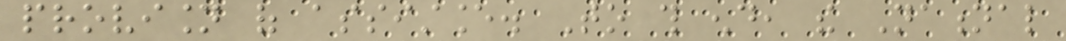provision of assistance. To this end, the National
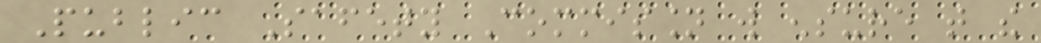Public Safety Commission will ensure that the
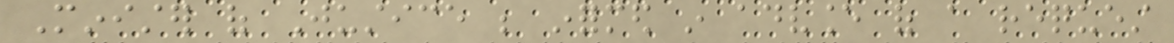Minister of Justice be informed in advance of a request
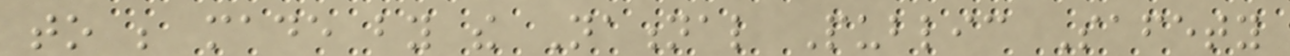to be made by the National Public Safety
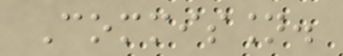Commission.
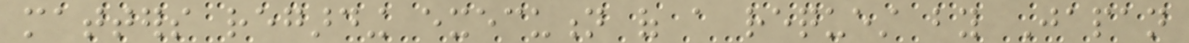matters regarding execution of a request by Japan
